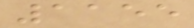1155
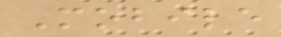Mobile
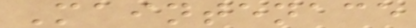Maintenace
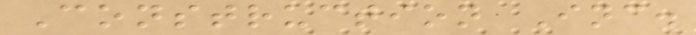Construction Inc.
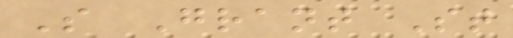S Grant St
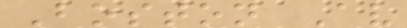Boston Av
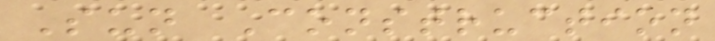Sun Construction
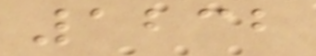1232
